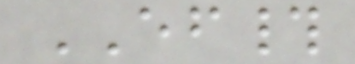EF#
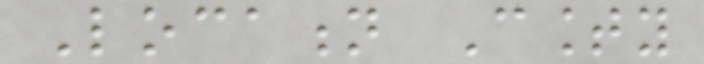Location County
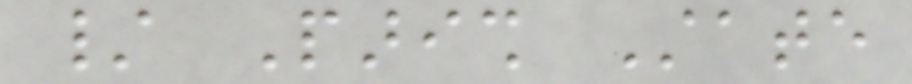/ Parish State
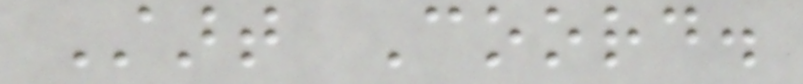Start Coord.
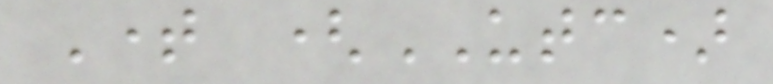Time (UTC)
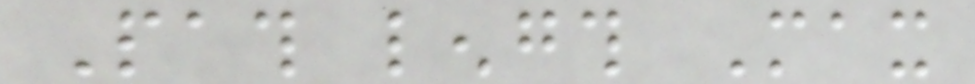Path length Max
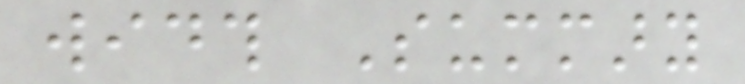width Summary
